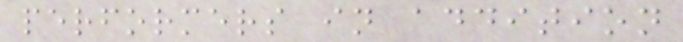performers in addition
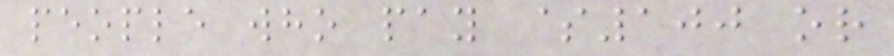people who pay $100 or
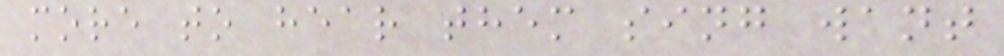more to hear them sing want
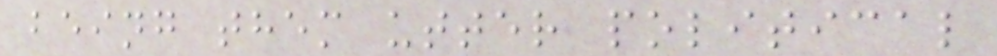being them utter political
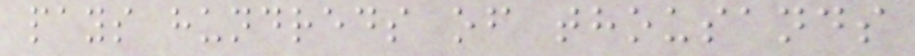pays hundreds of thousands
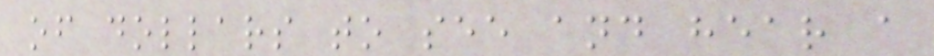of dollars to see and hear a
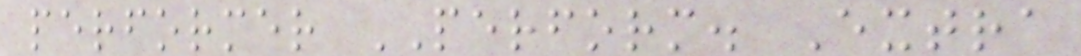performer PERFORM. Extra
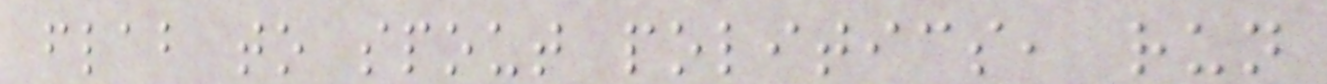flab to spout politics, run
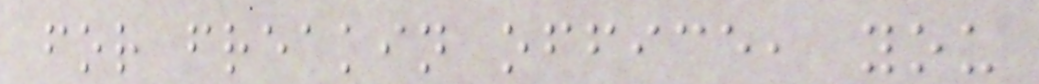for freakin office, you
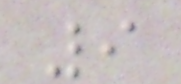9
